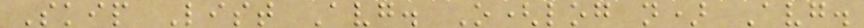Skip List Avg. O(log n) Avg.
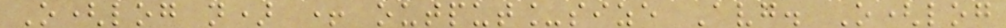O(log n) + output_size Avg. O(log
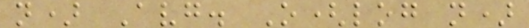n) Avg. O(log n)
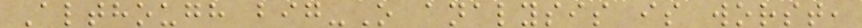Although big-O analysis is worst,
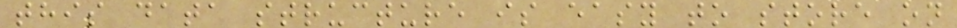this data structure is easy to store on
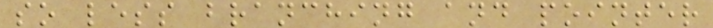so less branching and pointer
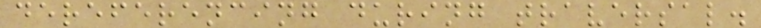dereferencing during traversal.
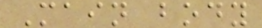Main body
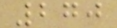270
